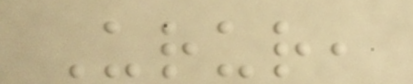Urur,
